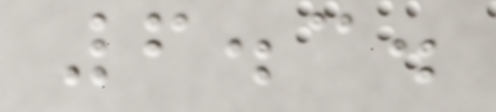6.3.
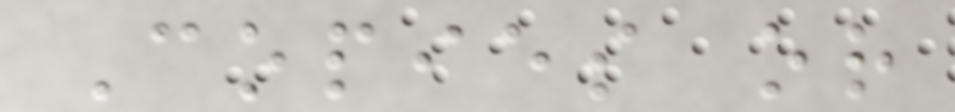Copies or
